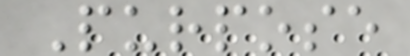Purpose
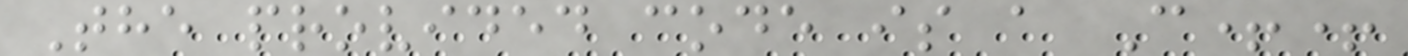The provided code is a C++
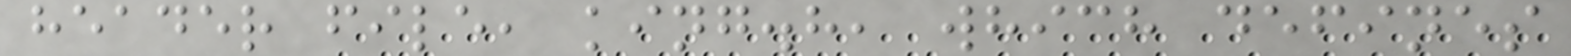header file, king.h, which defines
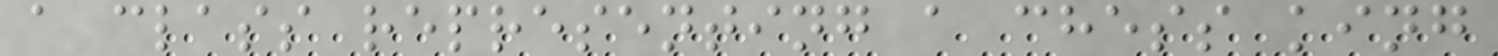a class representing a chess king
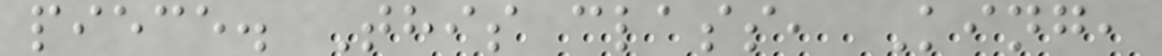piece. This class, King,
